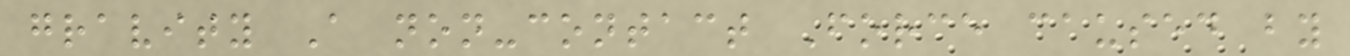gravity A non-contact Force caused by
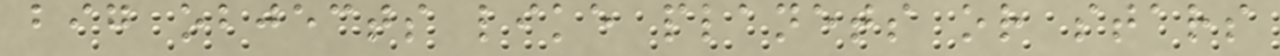big objects like planets or stars
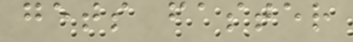gets faster
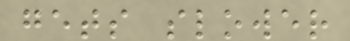gets slower
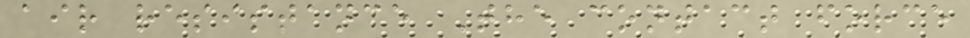air resistance The contact force
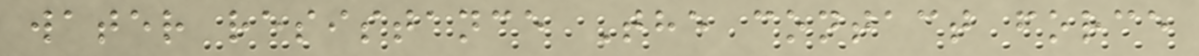water resistance The contact force
